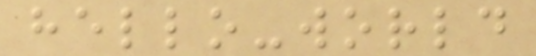hello-world
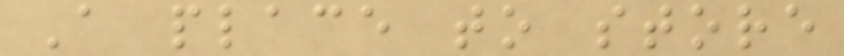A place to store
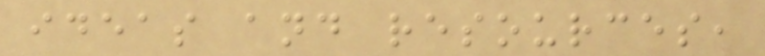ideas and resources,
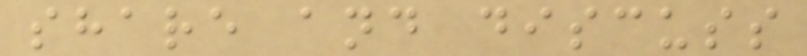share and discuss
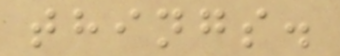things.
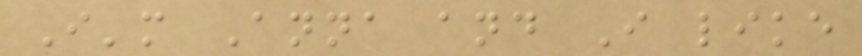I'm Anna and I like
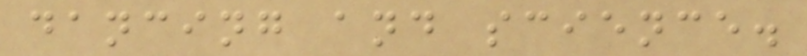dancing and science.
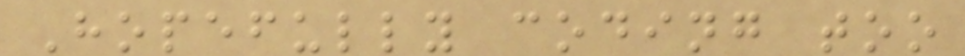Hopefully coding too
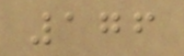176
